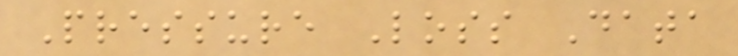Pressure Loss Data
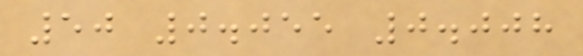50 0.055 0.008
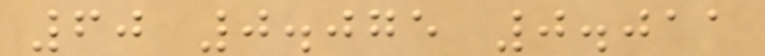60 0.075 0.011
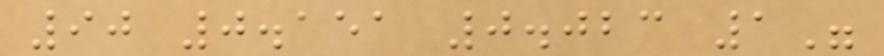90 0.151 0.023 1"
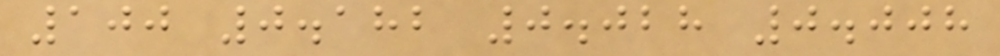100 0.182 0.028 0.008
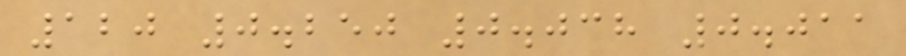120 0.250 0.038 0.011
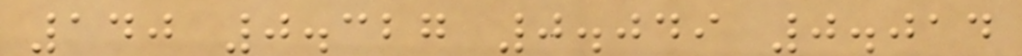140 0.327 0.049 0.014
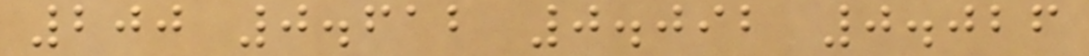200 0.612 0.092 0.026
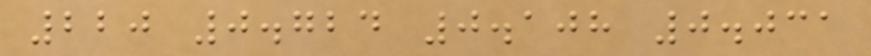220 0.724 0.108 0.031
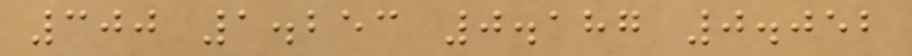300 1.253 0.187 0.052
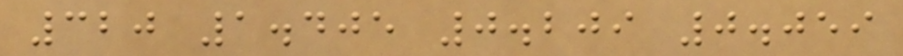320 1.405 0.209 0.059
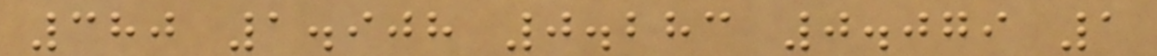380 1.908 0.283 0.079 1
